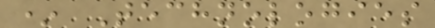* Technologies
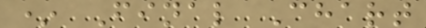* Final Chart
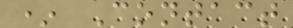* Contact
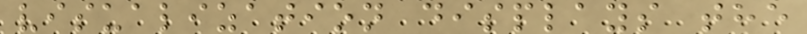visualization displays the
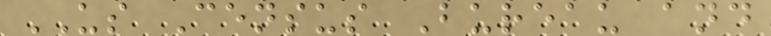US Census Bureau and
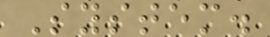System.
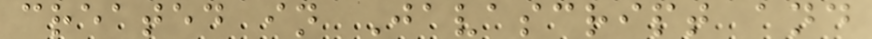created in Javascript and
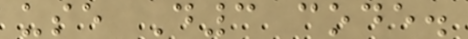use D3 code.
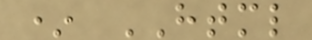* HTML
